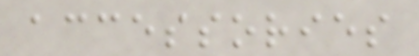accessories
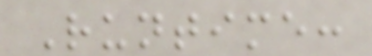Runtime:
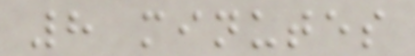8 minutes
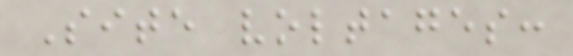Site voltages:
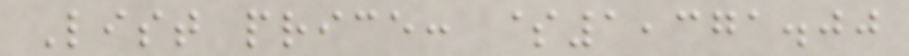List price: $1,371.00
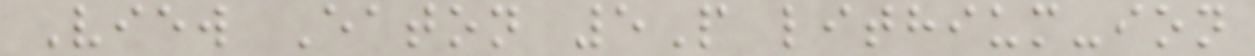View Eaton 5P lithium-ion
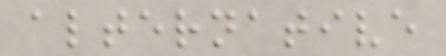alternative
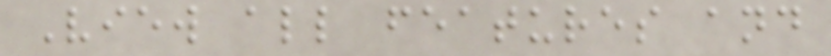View all features and
